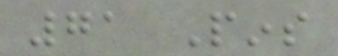71 Pins
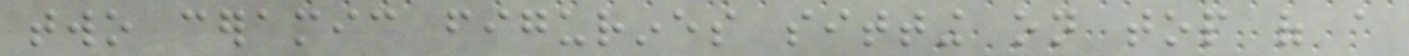two ceramic figurines sitting on top of a
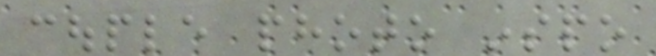couple photo inspo
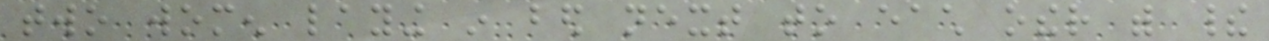two women laying in bed next to each other with their
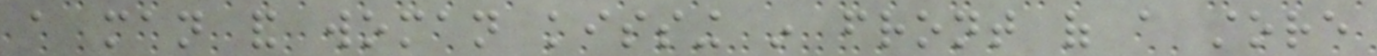a man and woman kissing in front of a store
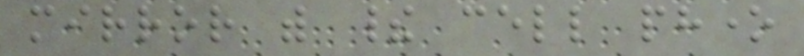mirror with their cell phone
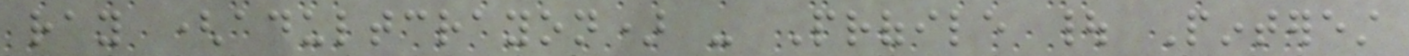ray (adultcrayon) - Profile | Pinterest
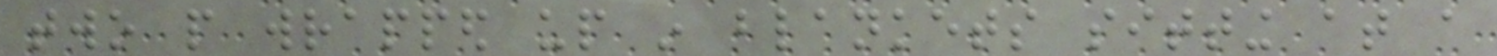two people wrapped up in blankets sitting at a
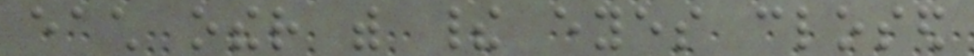each other with their eyes closed
